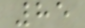85
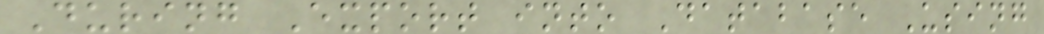During Export into Database Using
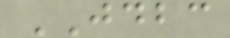JDBC
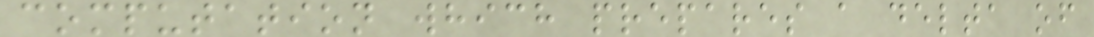computation which prepares a delta of
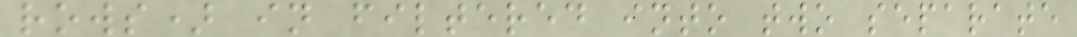rows) in filtered into two separate
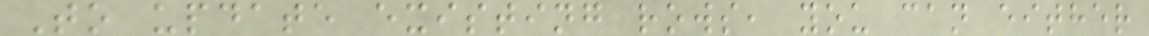To update existing rows, you can either
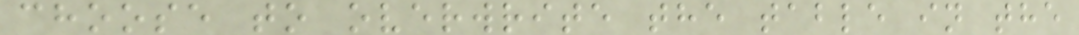choose to overwrite the table in the
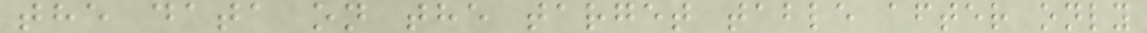the data on the target table after only
